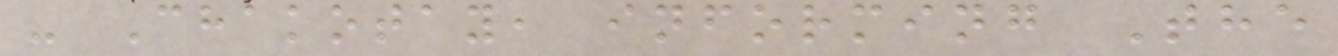- Chakotay, informing The
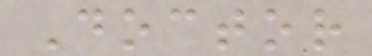Doctor
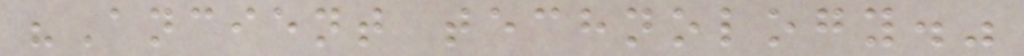"Ancient technology."
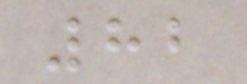82
